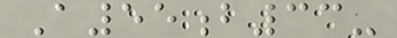A55b33-
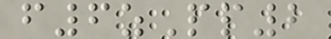f6zPp2
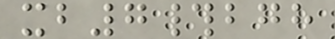xb7#bgh
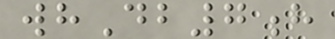whDb7h
